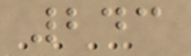243
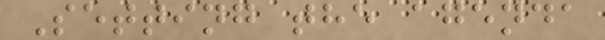Setting the agenda
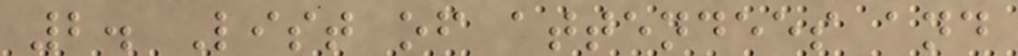2. List of attendees and
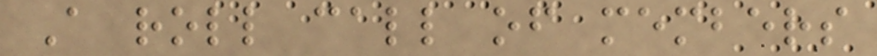A roll call of members
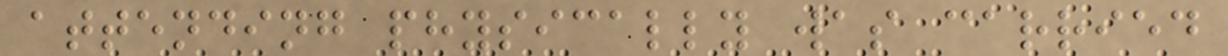attending physically was carried
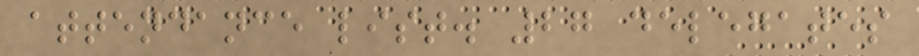attendance list. 27 delegates
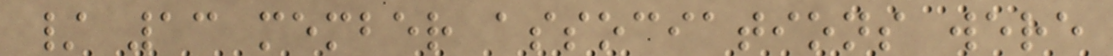/ 13 member associations were
